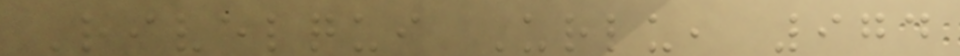Rivelqui Urlu, 974
